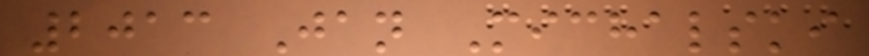2013 Jan Michalski
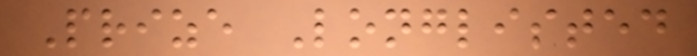Prize Longlisted
